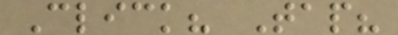Click? Tap?
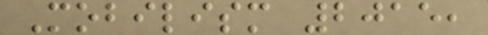Mobilism 2015,
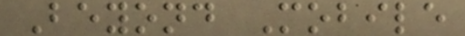Beyond Mobile
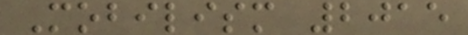Mobilism 2015
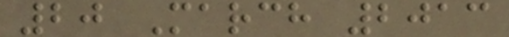20 March 2013
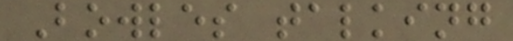Bowles talking
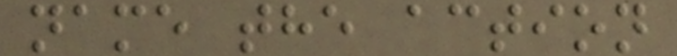name the action
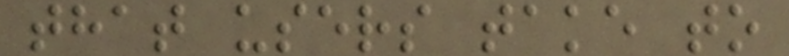that users take to
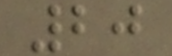20
